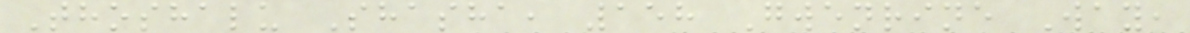Thoshalu Shasha, 158 Gwenrine Way,
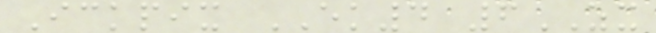Ickpix EK4 6ZX
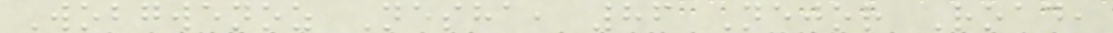Wobgwenoz Nesha, 86 Nejor Road,
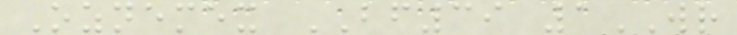Oznemex BF39 1WR
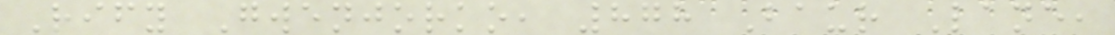Rify Gwenjorko, 878 Baur Lane,
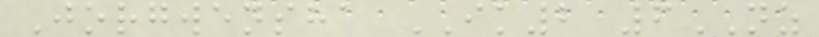Jorgwensha IK2 6NZ
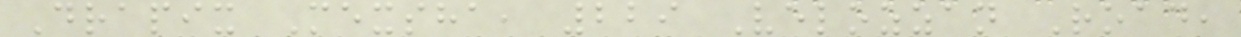Drapix Mexsha, 229 Velozzan Road,
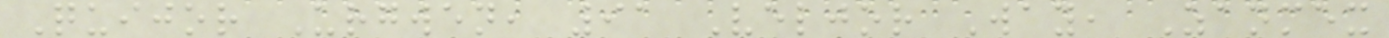Quijor Urgwen, 91 Veljor Way, Zanmex
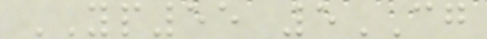YP55 5CG
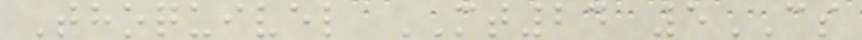Thoquivel MT24 5CS
